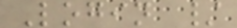Login /
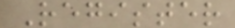Register
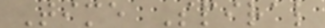Time Spiral
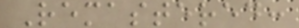Remastered:
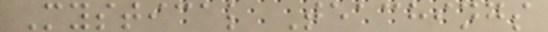Mystical Teachings
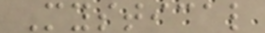Mystical
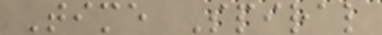Time Spiral
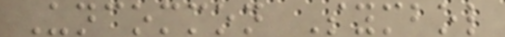Uncommon Symbol
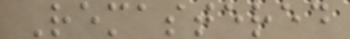Remastered
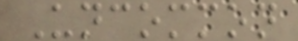Uncommon
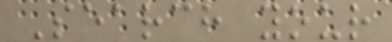Search your
